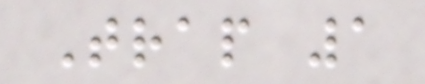Trap 1
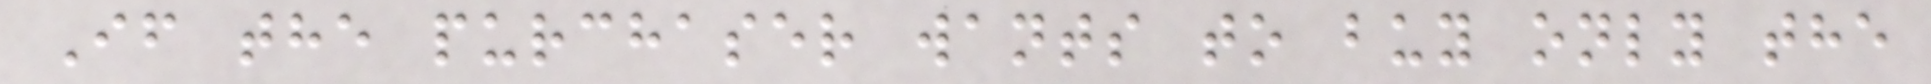If the purchaser wants to buy only the
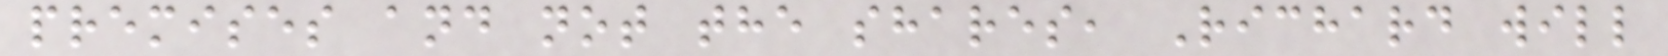premises and not the shares, Richard will
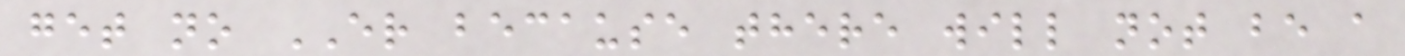get no ER because there will not be a
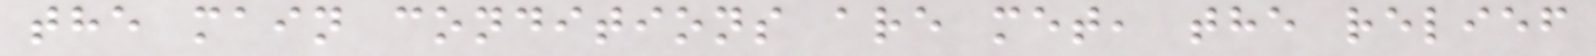the main conditions are met, the relief
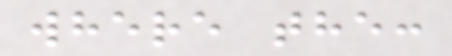where the:
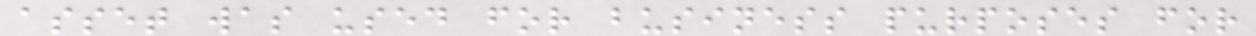asset was used for business purposes for
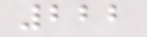222
